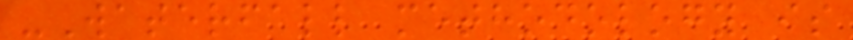-Waterfall methodology is
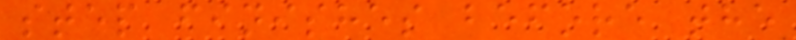step finishes before the
